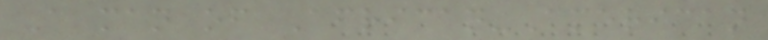A man of African-American
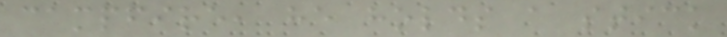campfire, he holds a stick
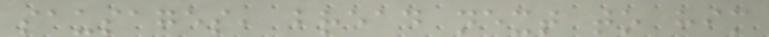sausages, bread next to him
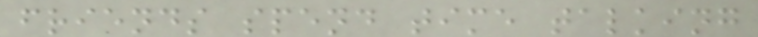friends spend time talking
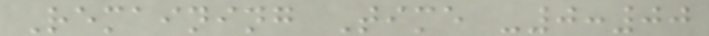Remaining Time -0:00
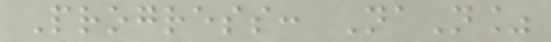Progress: NaN%
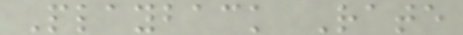Playback Rate
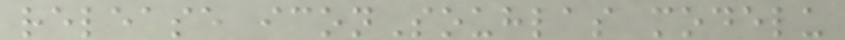release iconSouhlas modelu
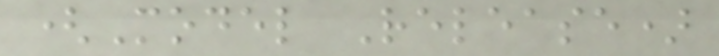(Model Release)
